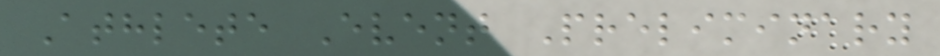Athlete Event Preliminary
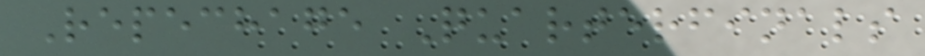Repechage Quarterfinals
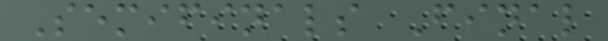Semifinals Final
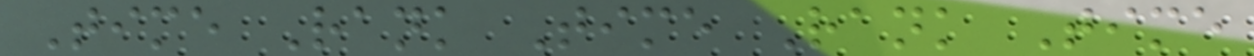Time Rank Time Rank Time
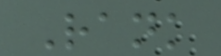Rank
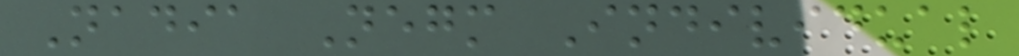Nadia Negm Individual
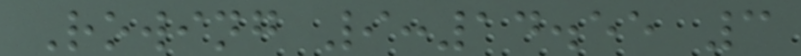Rowing 9:14.55 3
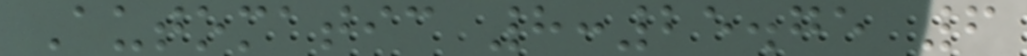Automatic 8:25.75 6
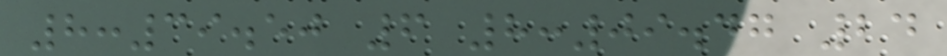8:39.50 6 8:09.47 24
